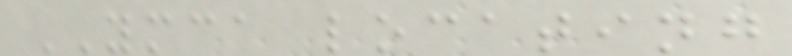YMCA locating
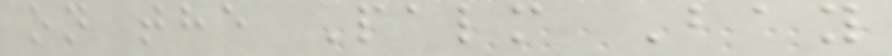on the Palm Bay
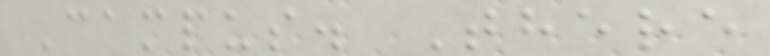Campus. There
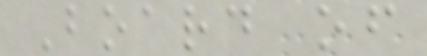Board of
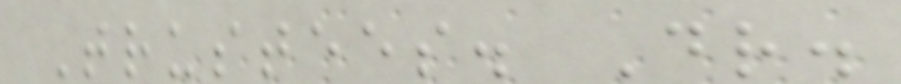Trustees. Dr.
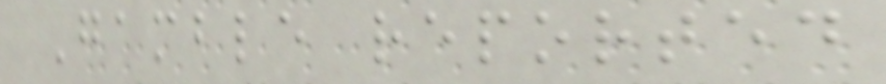Gamble reported
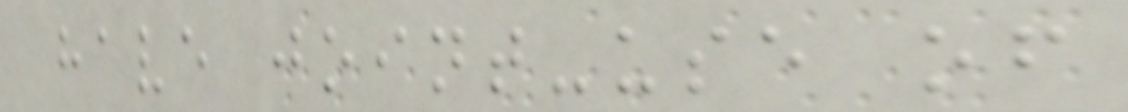have joint-use of
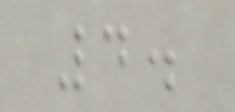4.
